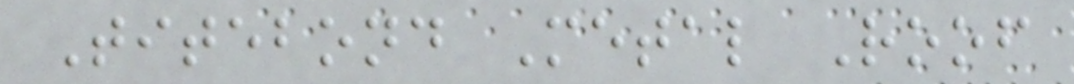Titebond Metal Roof
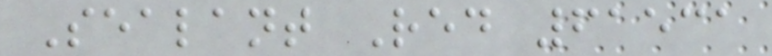Sealant Red 61531
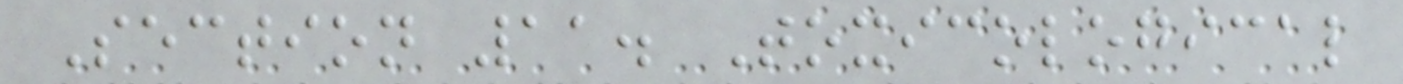Section 11. Toxicological
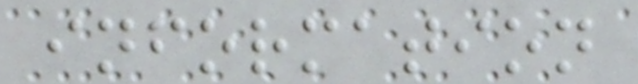information
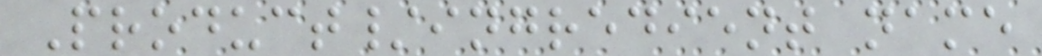Product/ingredient name
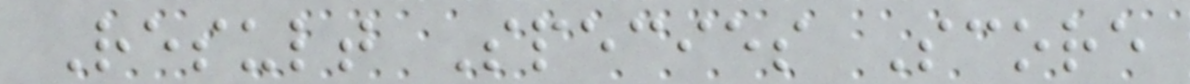Result Species Score
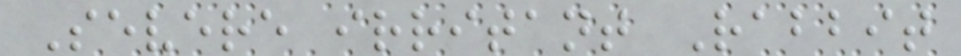Severe irritant Rabbit
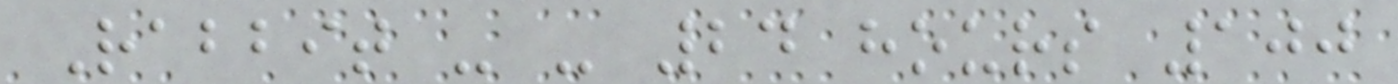Rabbit - - 24 hours 100
